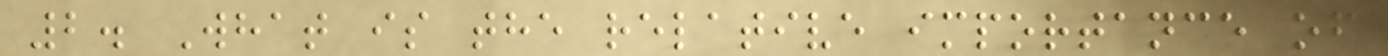2. What is the relative importance of
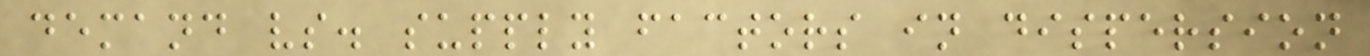demand vs. supply factors in dispersion
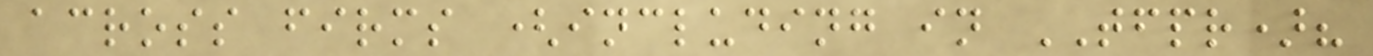across firms (including in TFPR)?
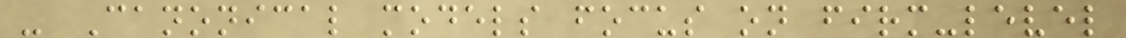- Canonical models focus on firm-level
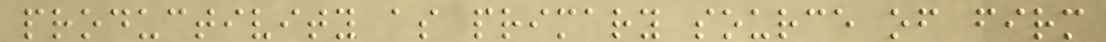productivity as primary source of firm
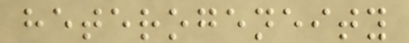heterogeneity
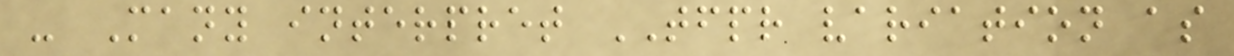- Many interpret TFPR variation as
